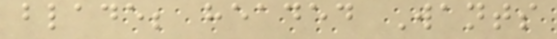blade; headed Wants
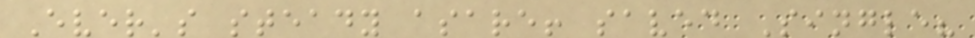Ever's steady asare! saved Single?
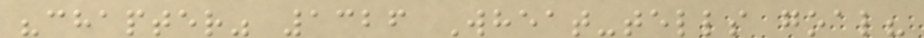"chapter" 1326 Wheat-tells goal?
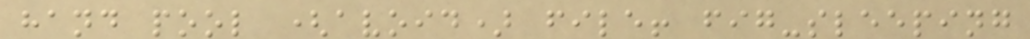hand pool (avoid) file! fig-sleeping
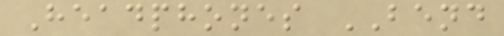Headphones BEND
